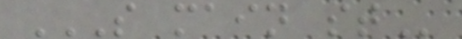S MAIN ST
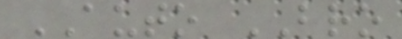AUTO BRO
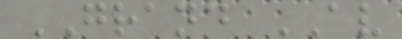GRAND AV
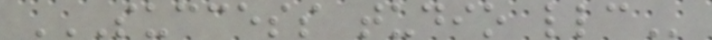SUCCESS TUDIO LLC
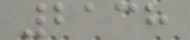2138
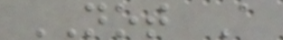NOT A
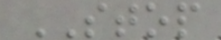STOP
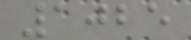1025
